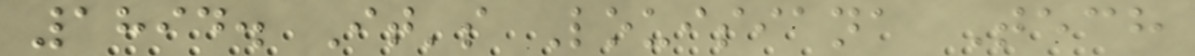1894. It's Louisiana Tech
